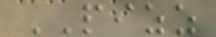PIZZ
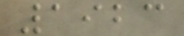1923
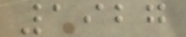1927
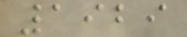1929
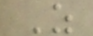Z
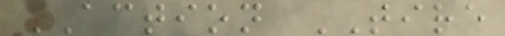ACTION TIRE
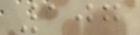107
